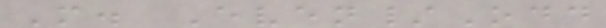M. Even/Odd
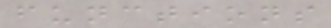functions
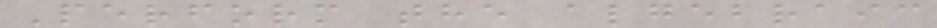Perform the algebraic
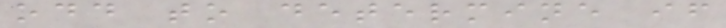odd to determine if
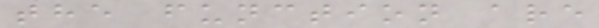the function are
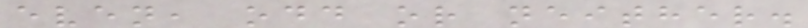even, odd or neither.
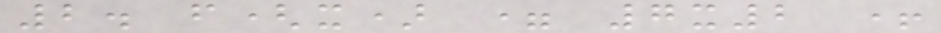2. f(x) = 7x2 +
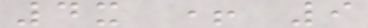4x + 9
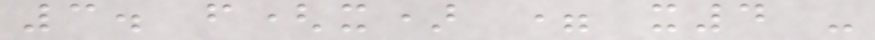3. f(x) = x4 -
